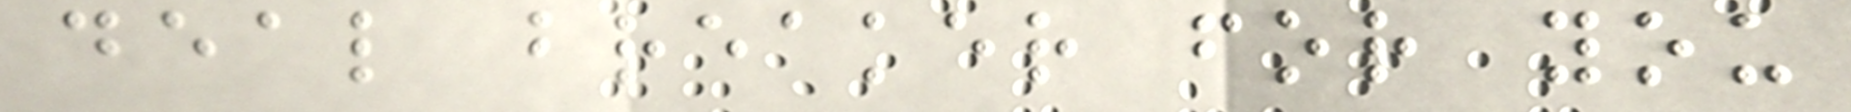deal breaker for you
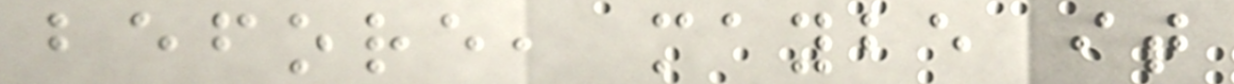before, maybe it
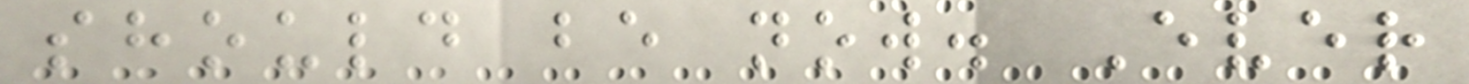should be now. Ever
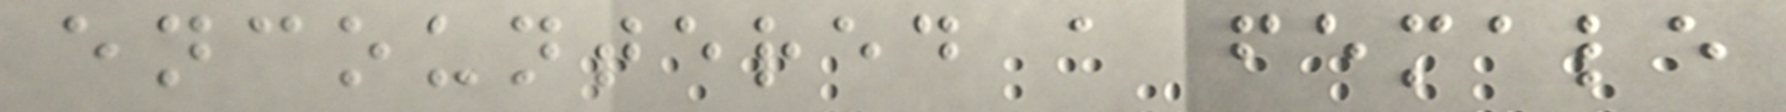encountered a female
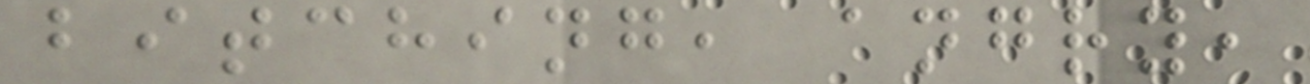bitching, angry,
